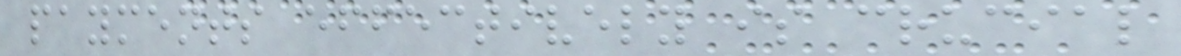payments effectively is crucial
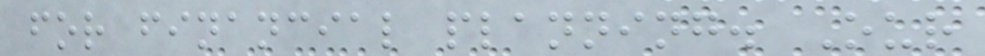for financial planning. Our
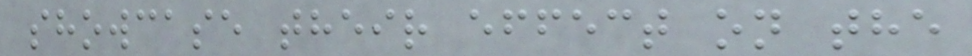showcase their effect on the
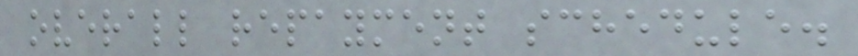overall repayment schedule.
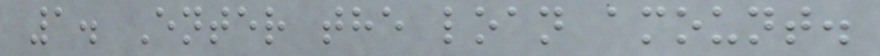1. Enter the loan amount.
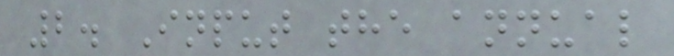2. Input the annual
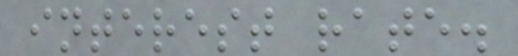interest rate.
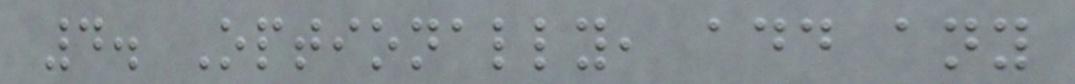4. Optionally, add any
